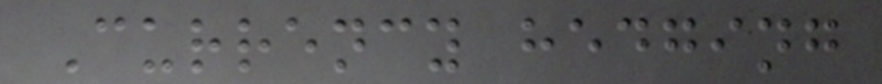Currency hedging
